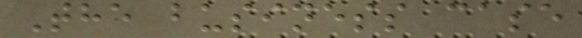The business case
